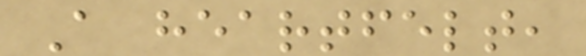A heartfelt,
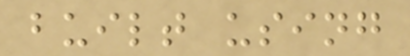built using
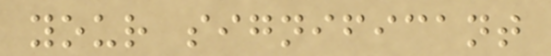your significant
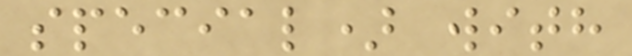special) with
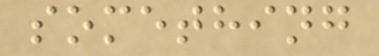something
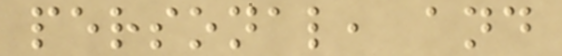personal, and
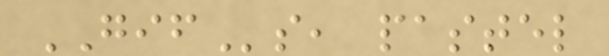GIFs, pastel
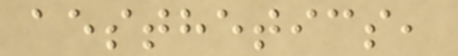aesthetics,
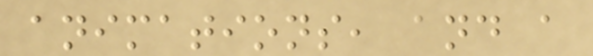animations, and a
